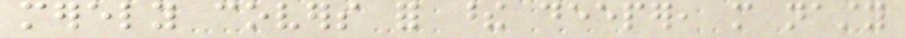merely covers for these deeper, more nasty
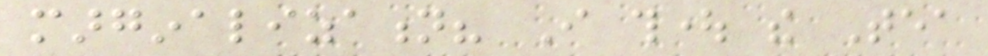marginalization? I thought the Tea
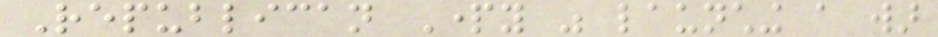Republican Party was launching a war
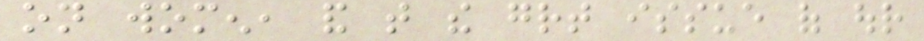on women, and that the great issue of our
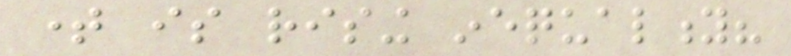time is rising inequality?
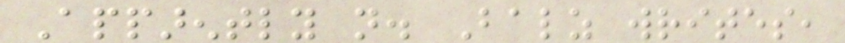Apparently not. Balz writes,
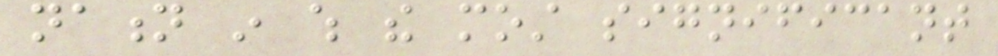nation in which the most significant
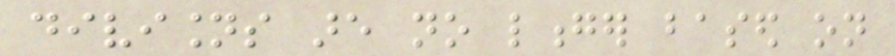divisions are no longer based on
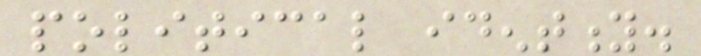political identity.
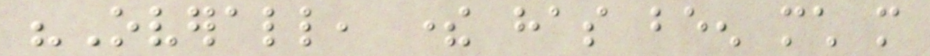"Overall, there has been much more
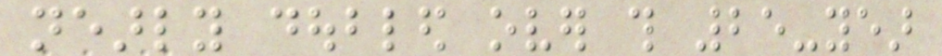nearly doubled over this 25-year
